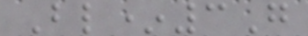Bl*3G
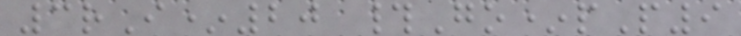3rI*20 #Go*pP9
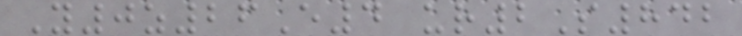Y0z26E4 ur2S842
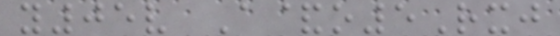y05v A&o5Rxj
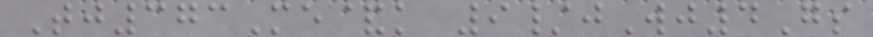Tj373Me&k 9/jWj4Gs
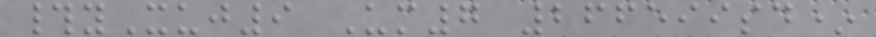#yXuj9 Um7 266599sd*
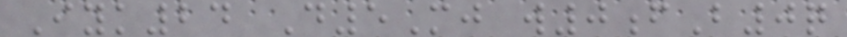Iyk24 D5Mj w0fB0q
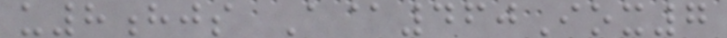u8hjs A@460Iox7
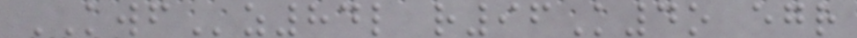KWFz84l r96K4o egr
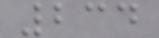234
